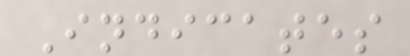Indicates
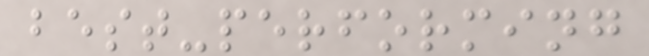best-performing
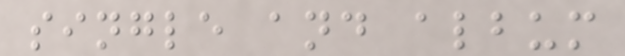single and album
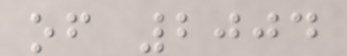of 2004
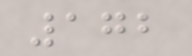172
